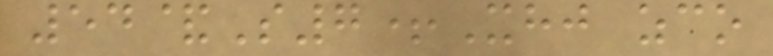54&S7+Xhj zco
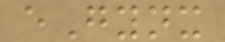eGynx
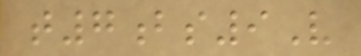t7bs9V
